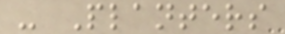- Planters
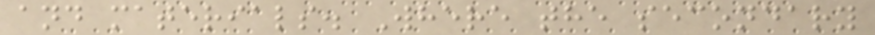and materials. Where the secondary
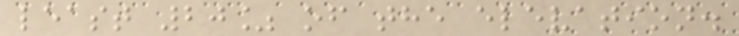least 20% of the elevation.
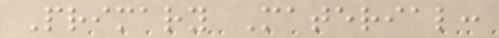Primary Material:
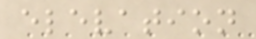elevation
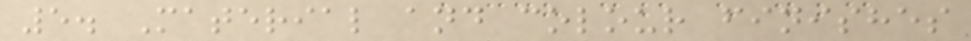5. Material and colour finishes
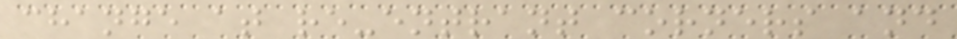change at re-entrant corners and
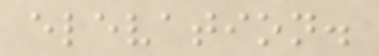elevation.
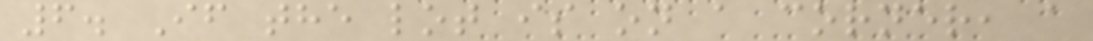6. If the lot is on a corner, a
